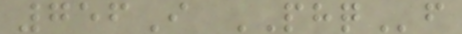756I PHQf
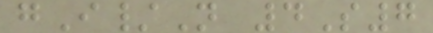gI/N 4S7
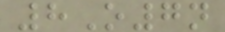8O7n
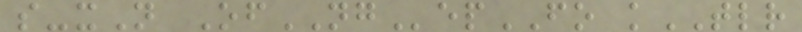s-xN OfNGepFO kTLR
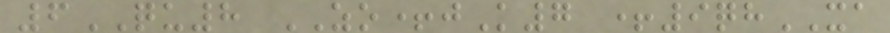6QU8 ZO+jK7 +9qhXA
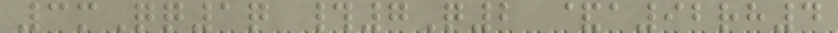3mQq1q #7Q2 &a92rh4
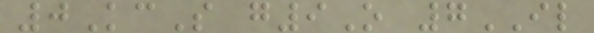0KcS g9O 7IL
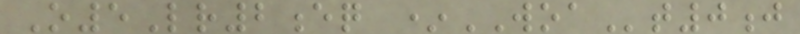O5Lr2eq *WOAt0j
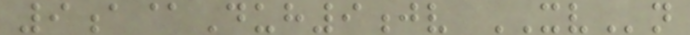9a@Duh9jv XVn
